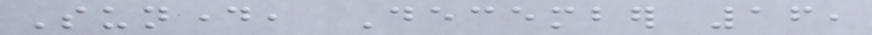Sunday, December 16,
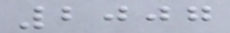2007
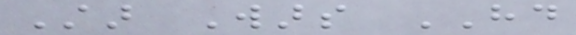Star Wars HD
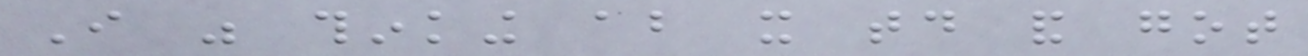I was thinking about it today and got
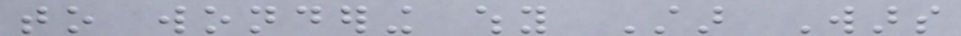to wondering why Star Wars
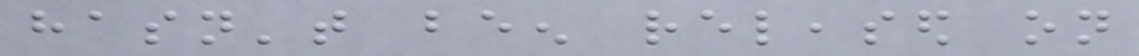hasn't been released on
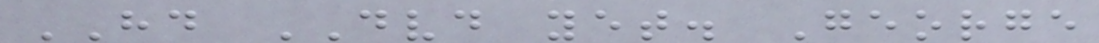HD DVD yet. George
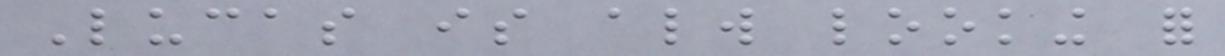Lucas is always looking for
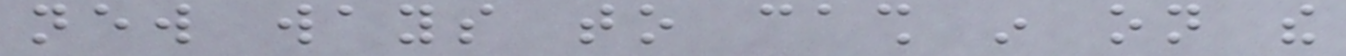new ways to cash in on the
